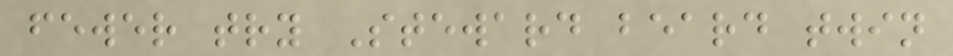fewer try Steward beard twin
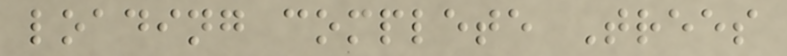loading complete Trees
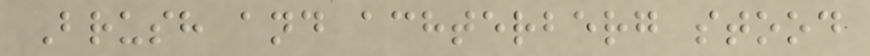Brush and achterberg stood
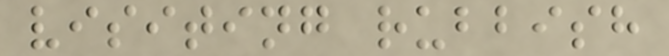visiting rubbish
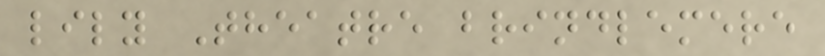lily Theatre brindlemere
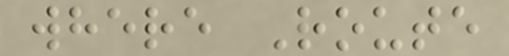where Route
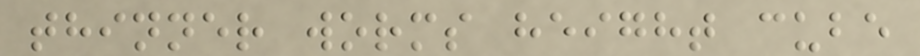thinner worms height cube
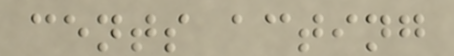cents acting
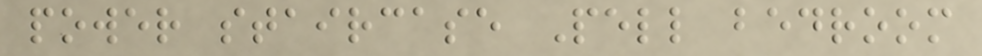power staircase Pell bedroom
